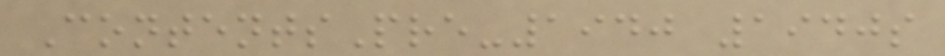ContentsPre-1940 1940s
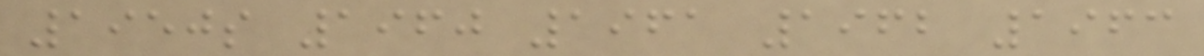1950s 1960 1961 1962 1963
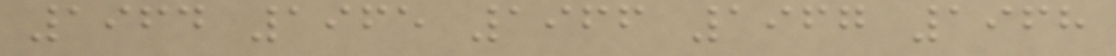1964 1965 1966 1967 1968
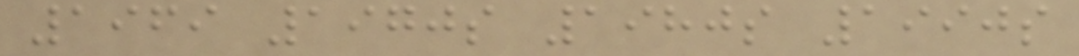1969 1970s 1980s 1990s
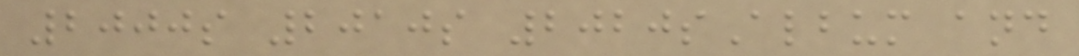2000s 2010s 2020sAlbum and
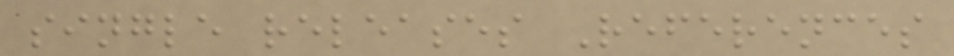single releases References
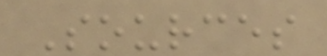Sources
